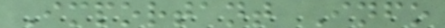Important Info
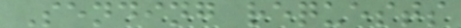Sending requests
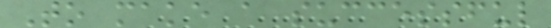To make a successful
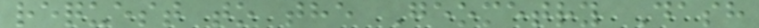request to the Geometry Dash
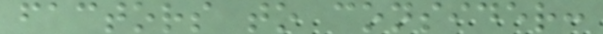factors to consider:
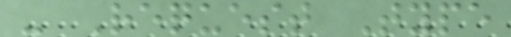- Request Type
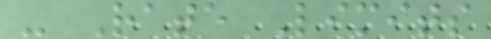- Rate Limits
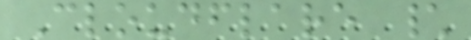Cloudflare \
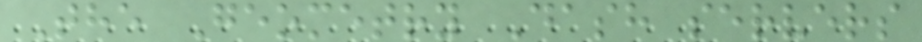The Geometry Dash servers
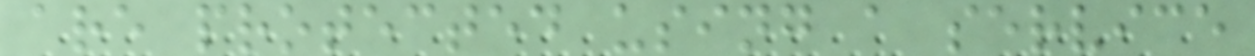are protected using a service
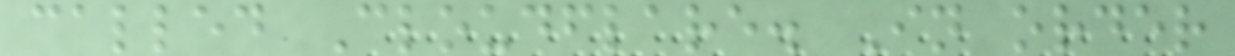called Cloudflare. In order
